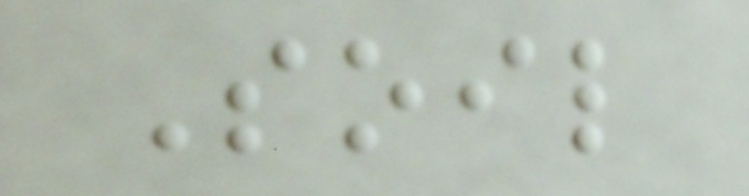Soil
